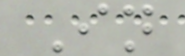In
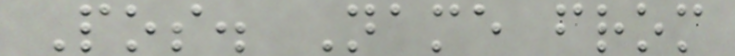Pos. Name from
